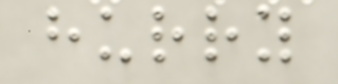hurry
